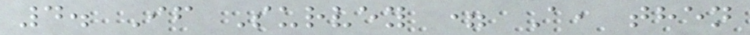4. If Survey = A, then
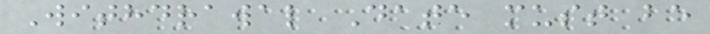Withdrawal Date must be
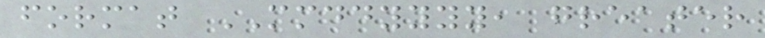format MMDDYYYY, greater
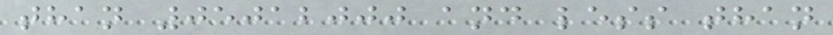than 05012000 and less than
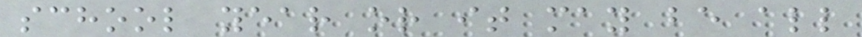school year or it may be all
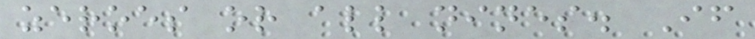zeroes or all nines. If
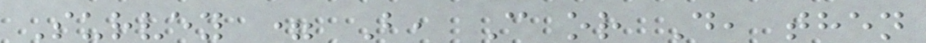Survey = B, C or D, then
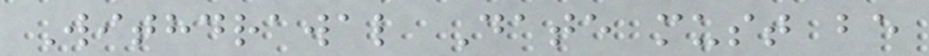Withdrawal Date must be
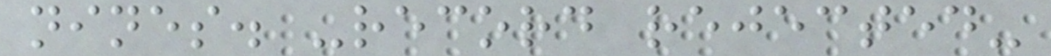nines. -record rejected-
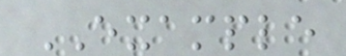EXAMPLE
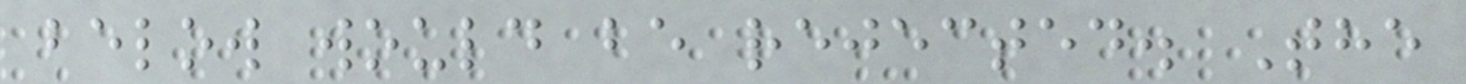below would be rejected. The
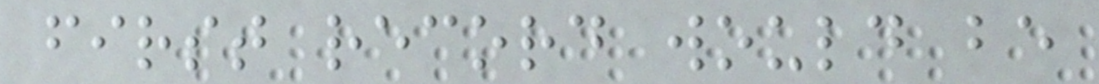first record would be
